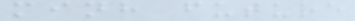minh future
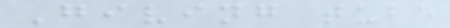Giving tube
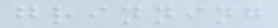grinning
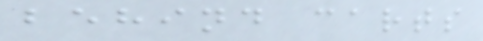behind carts
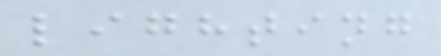lighting
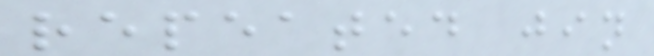repeated jin
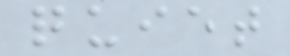quiet
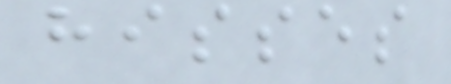hisses
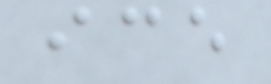ice
